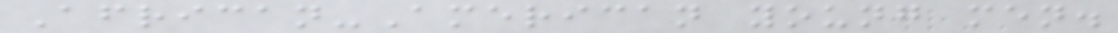African-American young men.
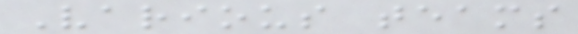Various teams
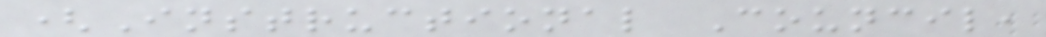(Instructional Council,
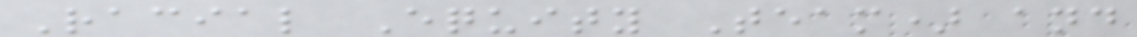Racial Equity Team) and
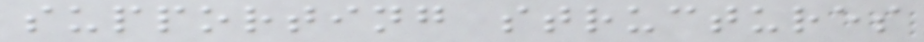supporting structures
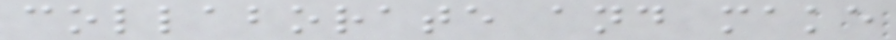collaborate and make
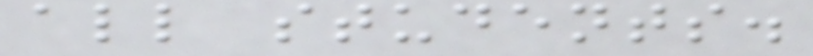all students.
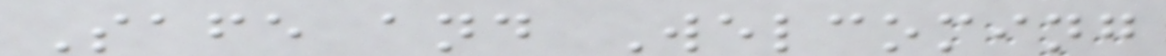Safe and Welcoming
